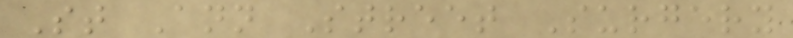St Ann Street Surgery
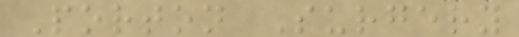Porton Surgery
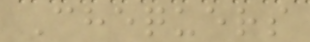Chequers
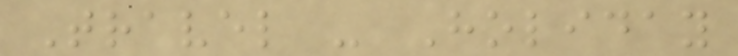Travel - Holiday
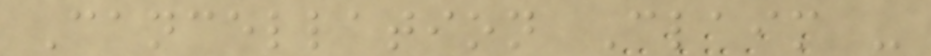Cancellation Claim -
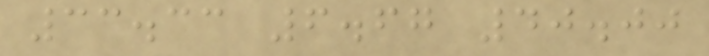33.33 6.67 40.00
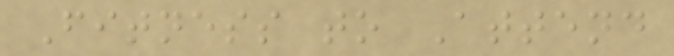Fitness to Attend
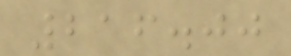216.00
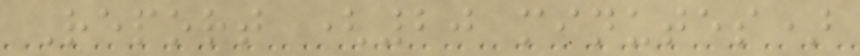Report (20 minutes)
